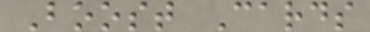Boost Cards
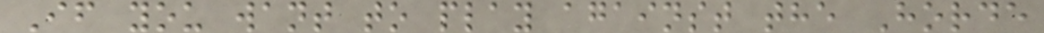If you want to play against the Horde
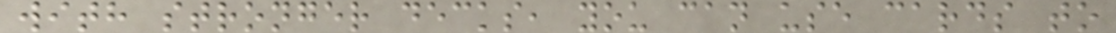with stronger decks, you can use cards to
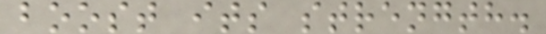boost its strength.
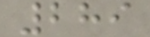289
